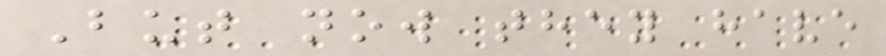But now they have
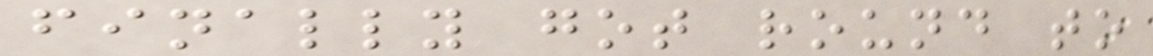finally got round to
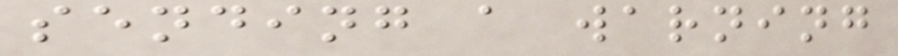sending a warning
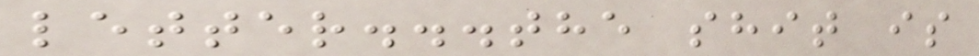letter...the shit is
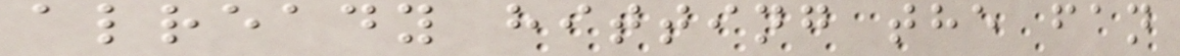already hitting the fan
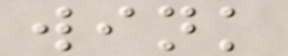wink
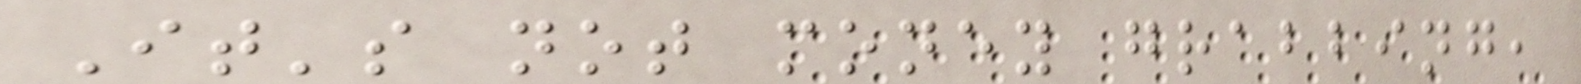It's not money grabbing,
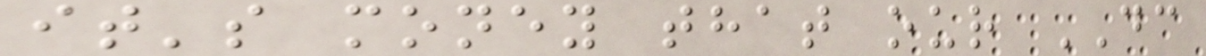it's money that our DC
